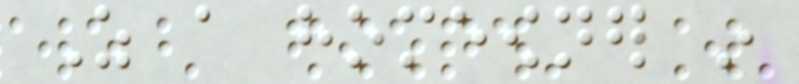As a homeowner in
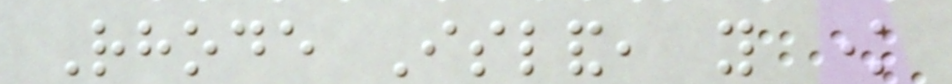Rhode Island, you know
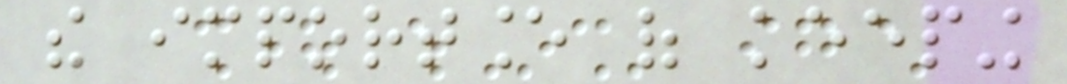the importance of keeping
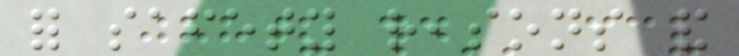for safety reasons and
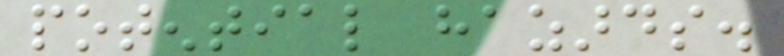potential hazards.
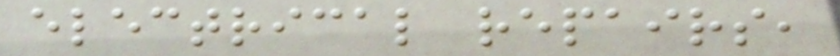electrical repairs,
